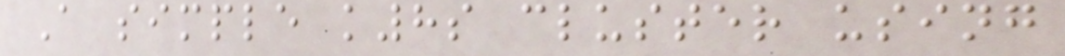A simple k8s cluster using
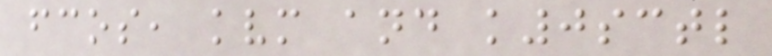fcos, kvm and k0sctl
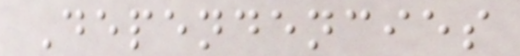Dependencies
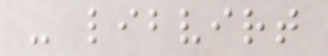- libvirt
